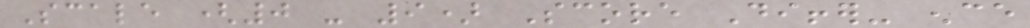Scale (0 - 9) Score Differ- ence
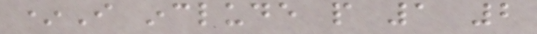*I include people 1 2
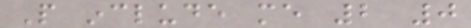People include me 2 0
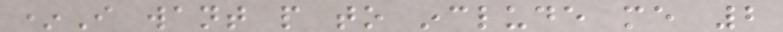*I want people to include me 2
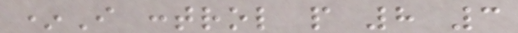*I control people 8 3
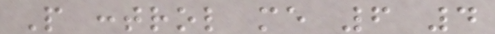People control me 6 4
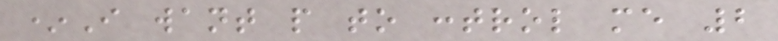*I want people to control me 2
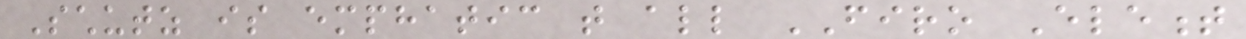Schutz is emphatic that all FIRO Element
